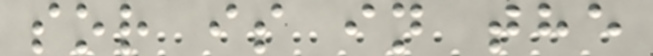sor is in the
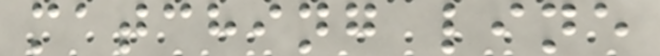matching line
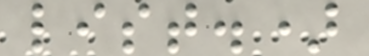list.)
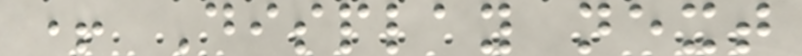+ Display next
